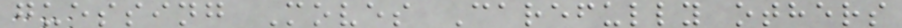guessing Moves Carefully others
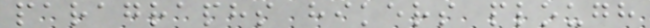paragraphs hikers plough
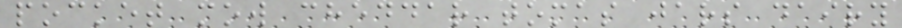pocket mow cheddar tomas jars dairy
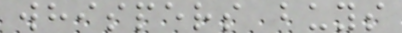whispers buys
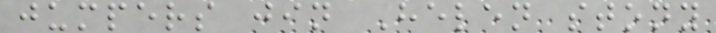jumpers jin Helen stony
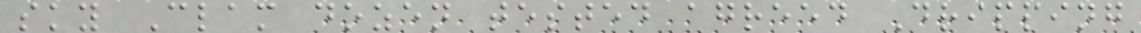sky Clam dozen tested agreed Dripping
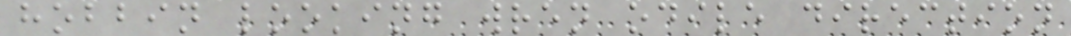hobbin looking wren odile direction
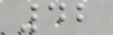42
